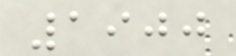1900
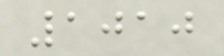1010
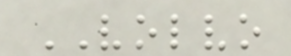VOLVO
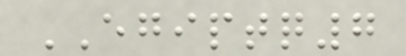EGIPTQ7
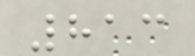813
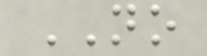NO
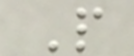P
